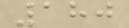180
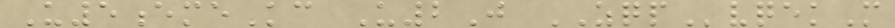U5emeKc U2J ZQPvqekM
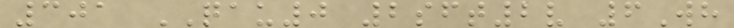301 QAU0 2sft2v 6Wh
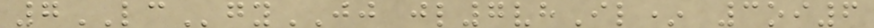7LCgyJJ jl7vhIl* 3oi6
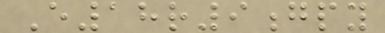E18r9gpy
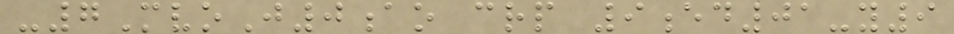-7MvoJ0ao crp 9ed01-y9
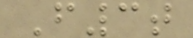F3t
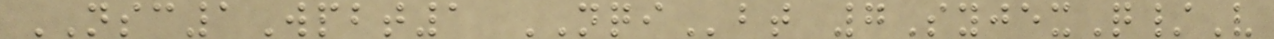NSC1Wpbt1 NQIbt 7SyjexQ/V
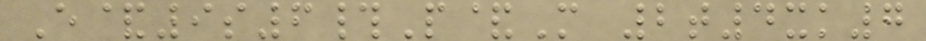E&9s6#P&M 2t4xk7
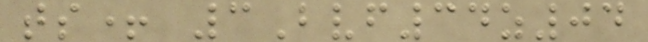ts+ 3Bvf34z04
